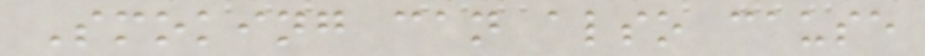Smoking can also cause
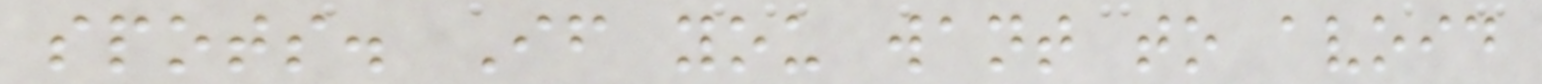spots. If you want to avoid
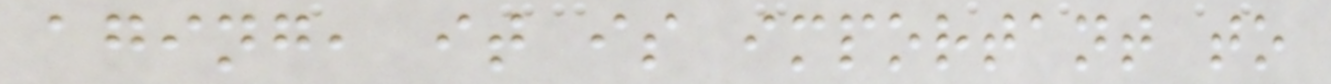aging, it is important to
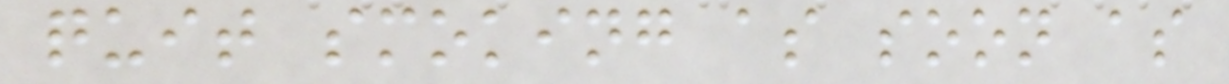quit smoking as soon as
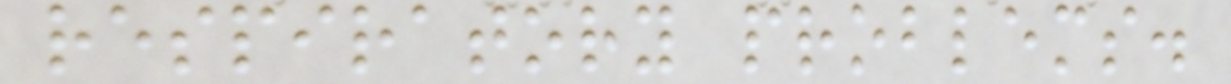respiratory problems.
